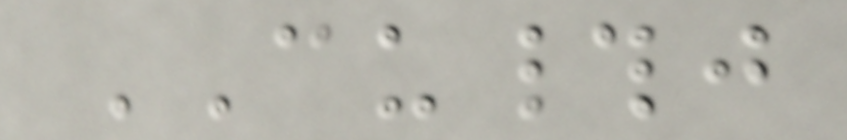CU#j
